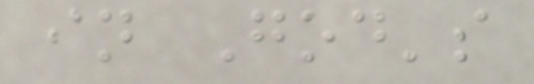in God's
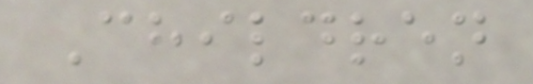Children
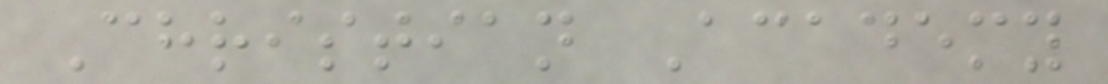Christian Academy
